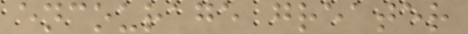encourage greater
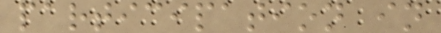participation in
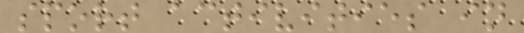sport activities in
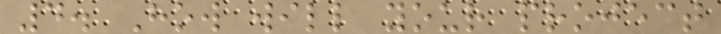4. How will your project
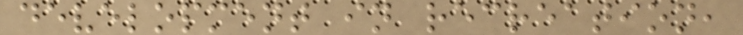development in recreation,
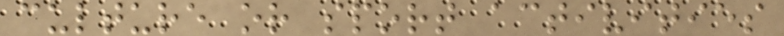culture or sport activities
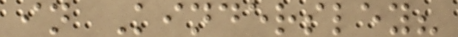in Kindersley?
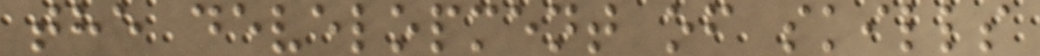the development of skills
